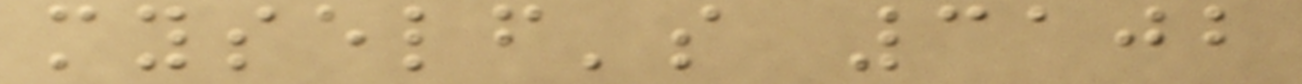myself's 3102
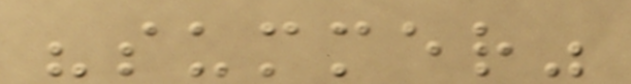"summer"
